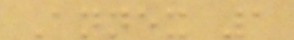Annex 1
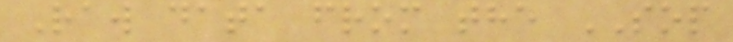Raw data from the SOP
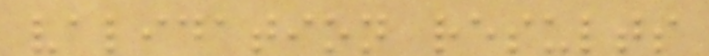validation results
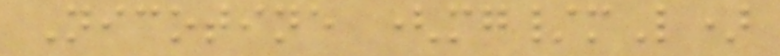Nicotine (mg/mL)
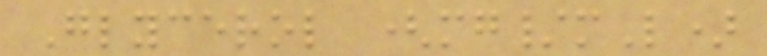Glycerol (mg/mL)
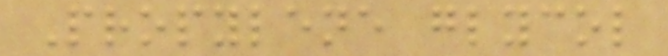Propylene glycol
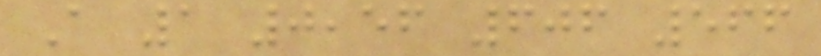A 1 0,56 606 566
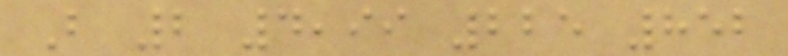B 2 4,99 225 852
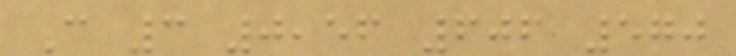C 3 0,56 606 570
